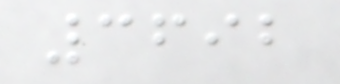3692
